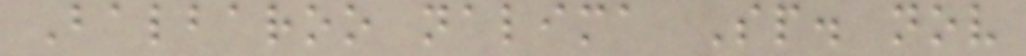Balbaroo nalima Sp. nov
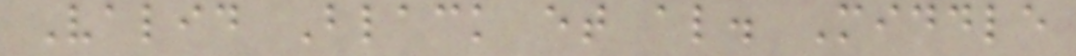Valid Black et al. Middle
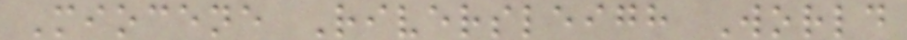Miocene Riversleigh World
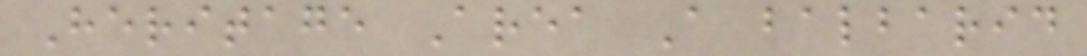Heritage Area A balbarid
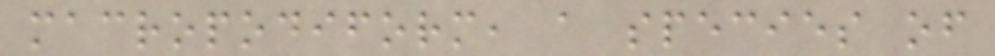macropodiform, a species of
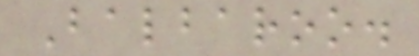Balbaroo.
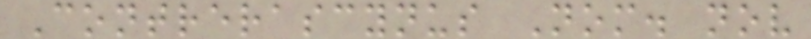Contrerascynus Nom. nov
